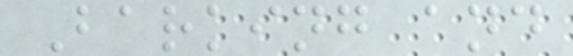Barking and
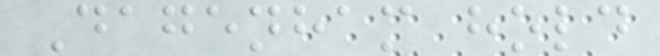Dagenham hold
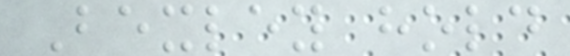Bexley hold
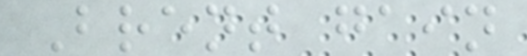Brent gain
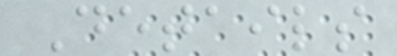Details
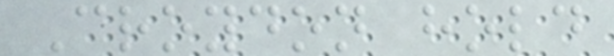Croydon hold
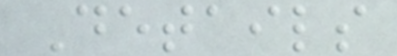Details
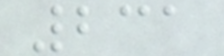231
